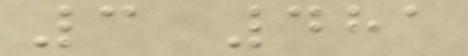3 481
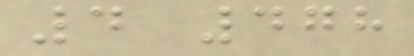4 478
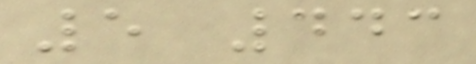5 443
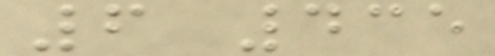6 435
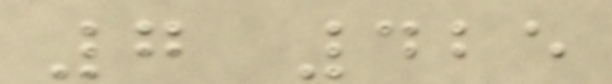7 425
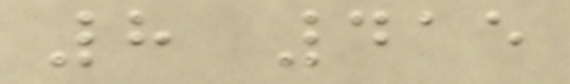8 415
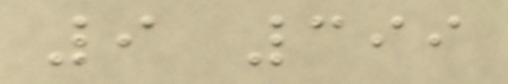9 399
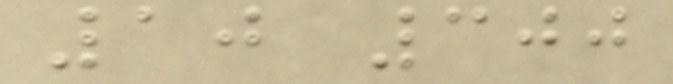10 300
